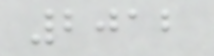2012
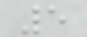5
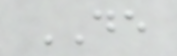DE
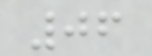06
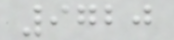9720
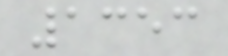1353
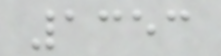1353
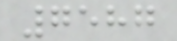7587
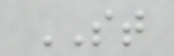ST
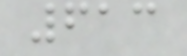613
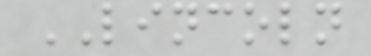LINCOLN
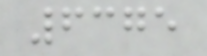6375
